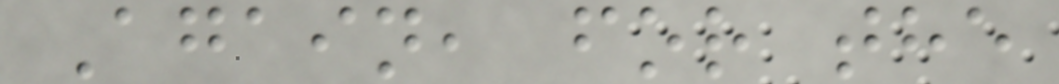Again, for the
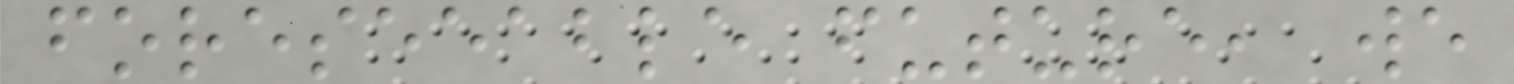foreseeable future, we
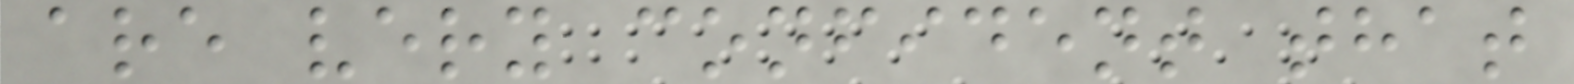are very confident that
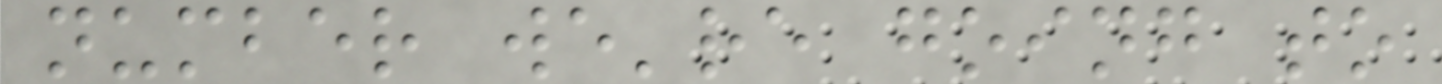number we're going to
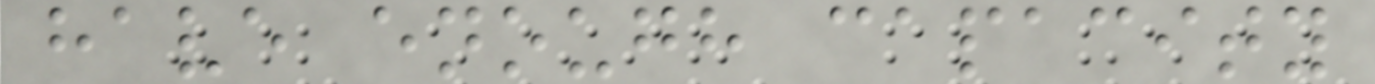have enough capacity
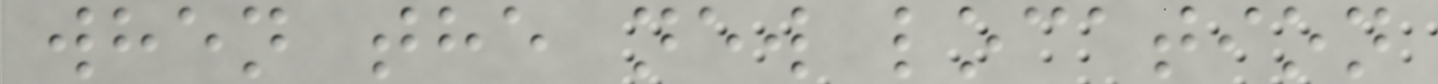when the new location
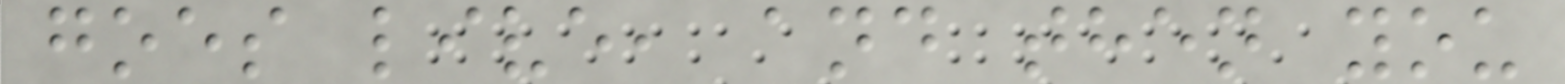goes live, and then you
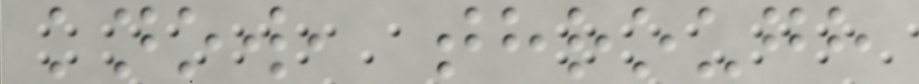know, through
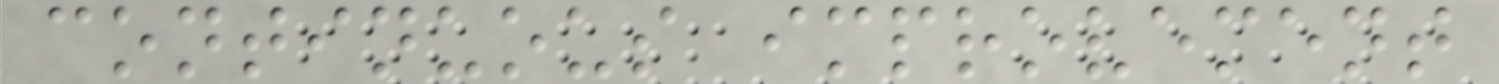continuous improvement
